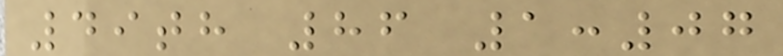49th 86 1:07
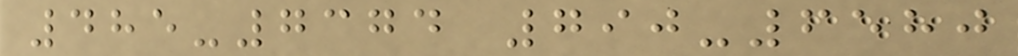485-7374 790-6580
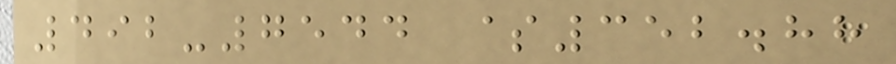492-7544 $352.88
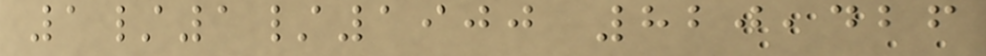1/1/1900 820,426
